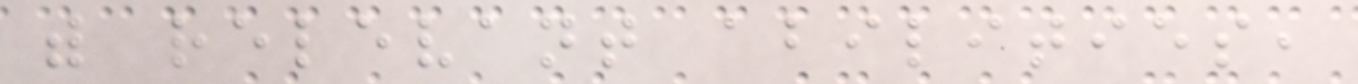with relevant abilities,
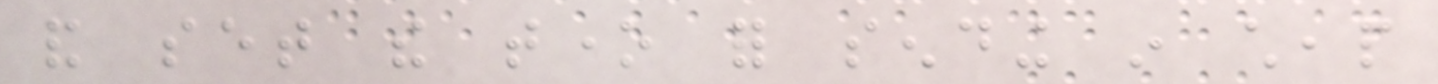and set the tone for sending in cheap
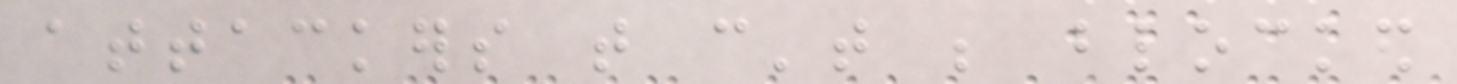attackers that can't be blocked
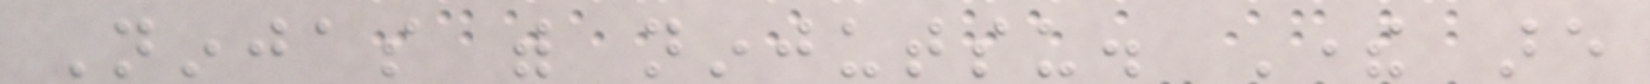Ninjas with ninjutsu. There are
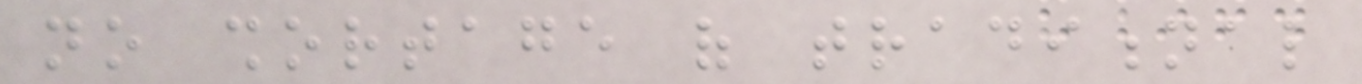no shortage of traditional
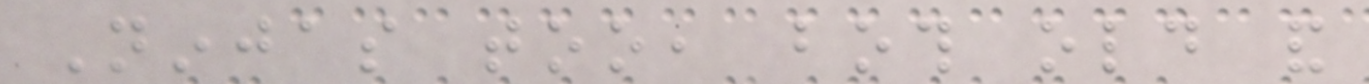Ninjas too, both old and
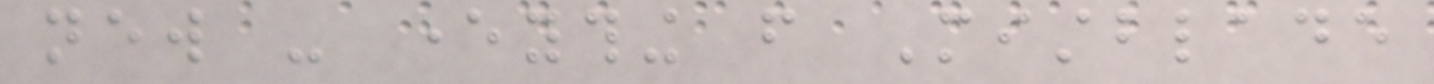new - everything from Mistblade
